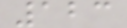123
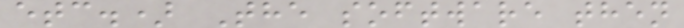etc.) The software then
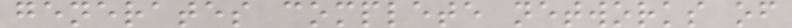generates complete networks of
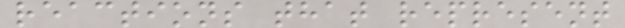reactions that represent
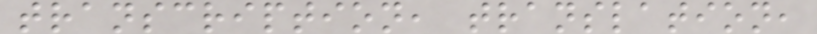transcription, translation,
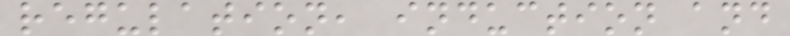regulation, induction and
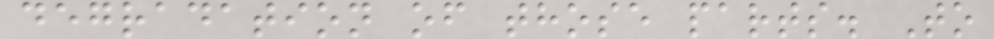degradation of those parts. To
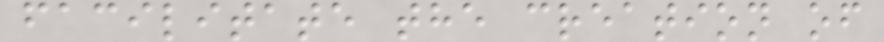facilitate the creation of
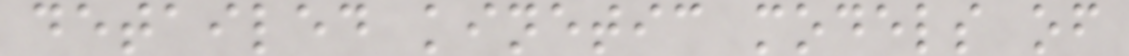detailed kinetic models of
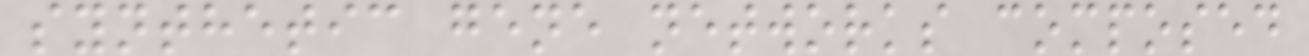synthetic gene networks composed
